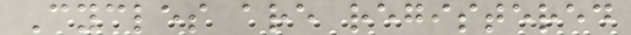Cycles are registered
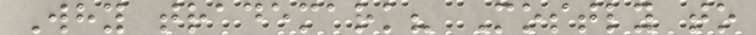Why trademark? Mostly to
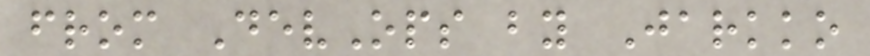from DevOps by Jarkko
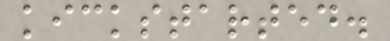kickstarted.
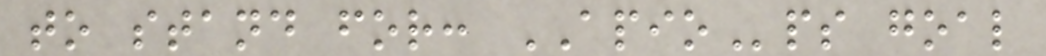to stand for: APIOps goal
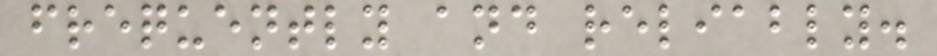frequently and reliably.
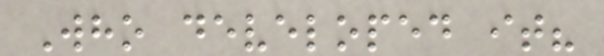Who developed it?
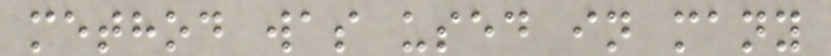method was used in many
